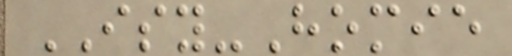ISY-Homie
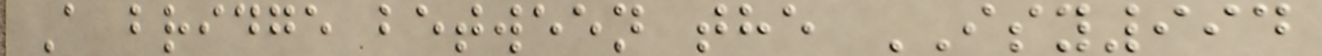A bridge between the ISY994
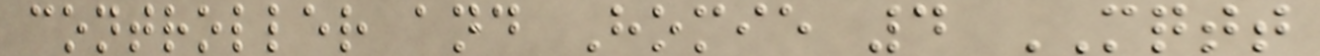controller and Homie 4 MQTT
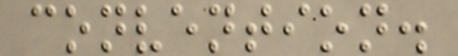convention.
